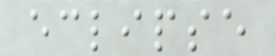eclipse
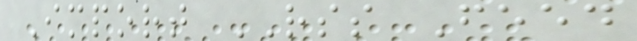Import RSS Feed
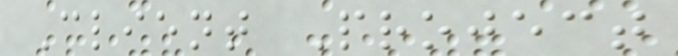Client Project
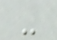-
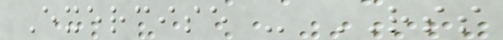Exercise - RSS
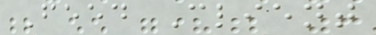Feed Client
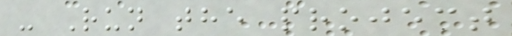- Run the project
